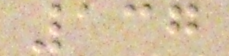137
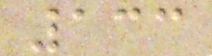133
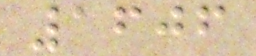1606
